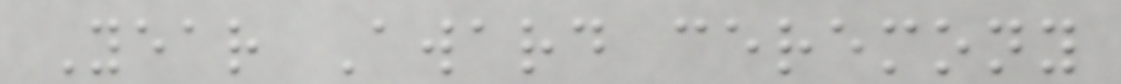Year Award ceremony
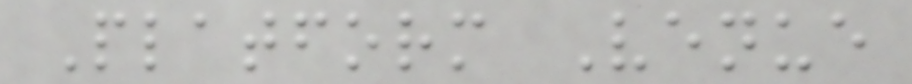Platform Venue
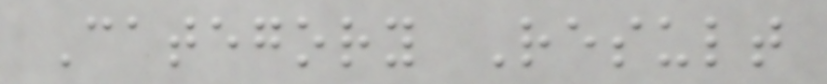Category Result
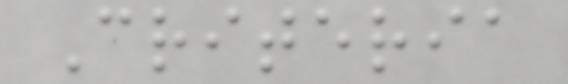Criteria
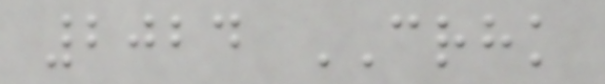2024 CRHK
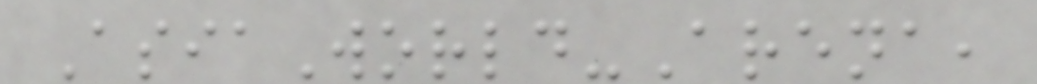AsiaWorld-Arena,
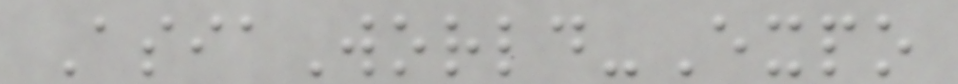AsiaWorld-Expo
